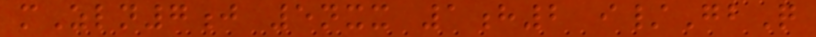mZln7j 5nxx 1h2 i/GbQ
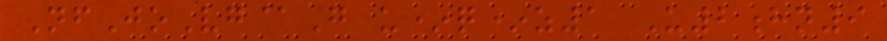NfJoVg@G u*q*z1 U2hn9
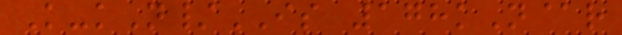K-kN/IS 178kN@r
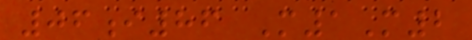06i86 M1M2
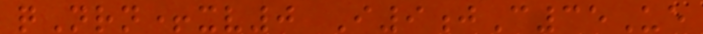qNrn+xv0 I9jC35Ue
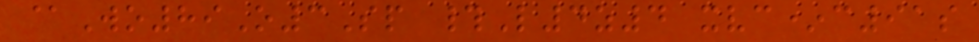@Wo89O3Sp #L4z4 xvc*c91s
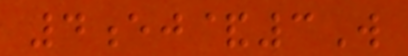4ej&3W
